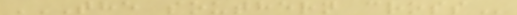THE SOUTHERN CROSS
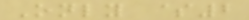Only $2
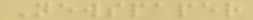Newspaper
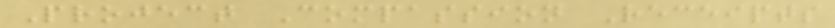Project Compassion Receipts
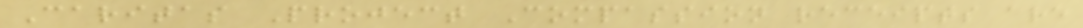Caritas Project Compassion receipts are
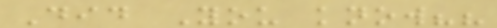Did You know??
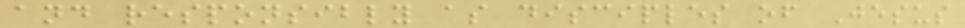and responsibly as disciples of Jesus
